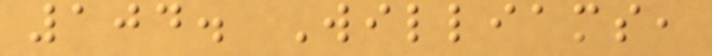104. Williams,
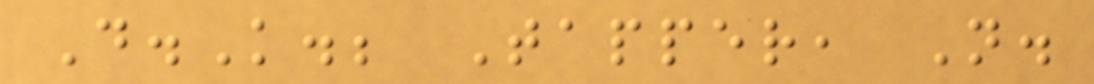D.K.; Tapper, N.
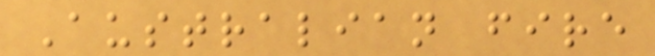Australian fire
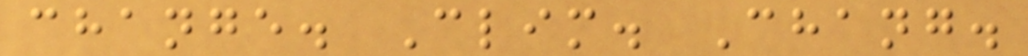change. Clim. Chang.
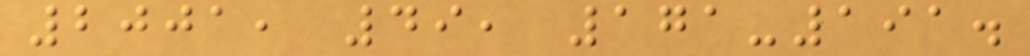2001, 49, 171-191.
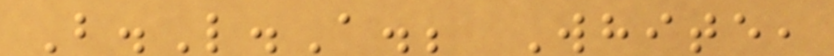B.L.A.; White,
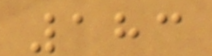183
